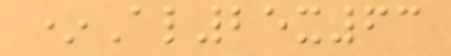*Al25x63
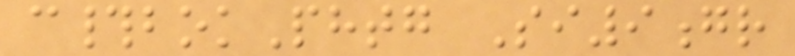c#bokPhtg Si9gr
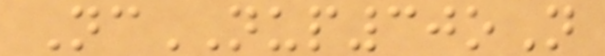NcNUP30oN
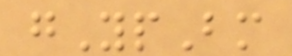gYpBm
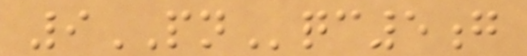9PNqc5g
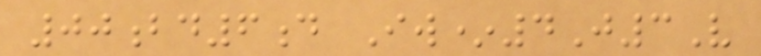00bd6d Iw*4J3V
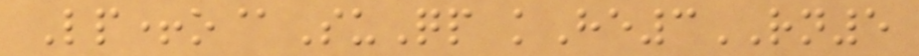Lp+o@SuQp kHe3RN5
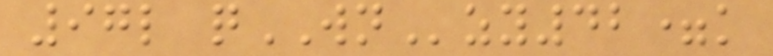97l qWNzy42=k
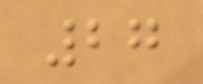27
